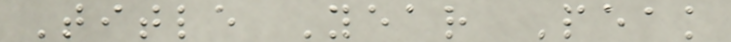Title Year Peak
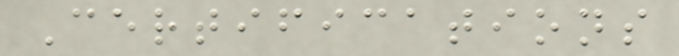Certifications
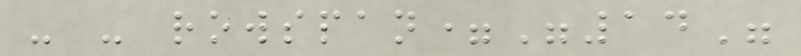- - rowspan="14"
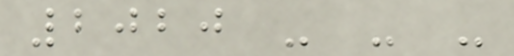2020 - - -
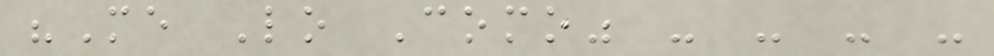"Me Lo Como" - - - -
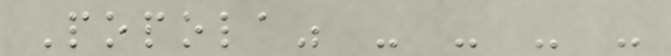Popola" - - - -
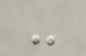-
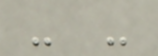- -
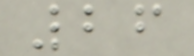26
